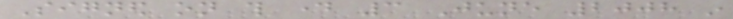Signed on this day 3 June 2008 in
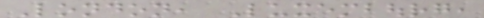London, Luxembourg,
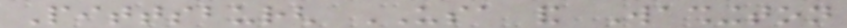Pittsburgh USA and Washington
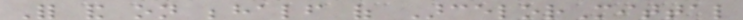For and on behalf of ArcelorMittal
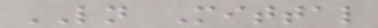LN Mittal
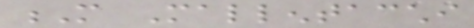M Mallentacchi
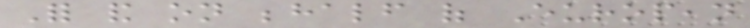For and on behalf of European
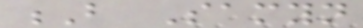B Samyn
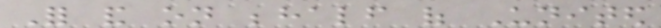For and on behalf of United
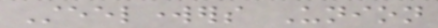Steelworkers Union
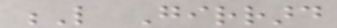L Girrard
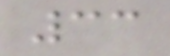33
